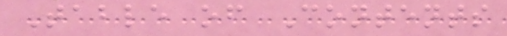Table of Contents
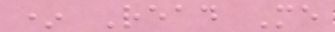* Read Me
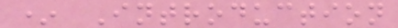* Introduction
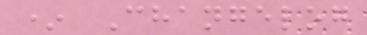* Changelog
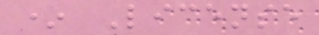* License
